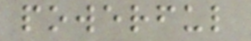powerful
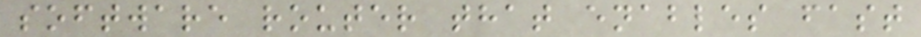software router that enables fast
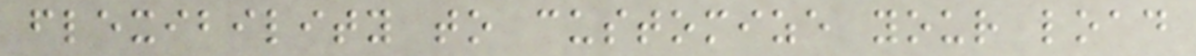flexibility to customize your load
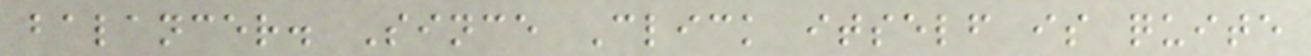balancer. Since Click itself is quite
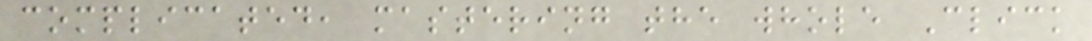complicated, mastering the whole Click
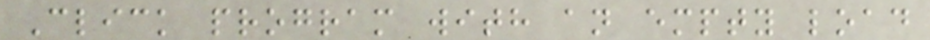Click program with an empty load
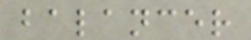balancer
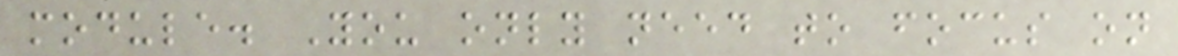module. You only need to focus on
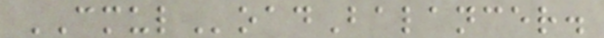CMULoadBalancer.
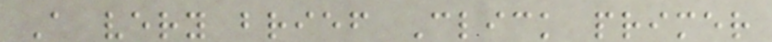A very brief Click primer
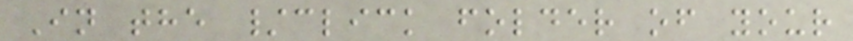In the /click folder of your
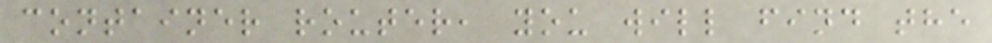container router, you will find the
